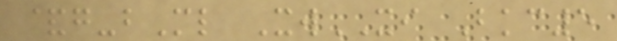&g-bMl XwXI Bkc5
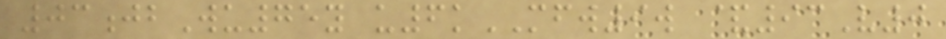03jbWu75y u6kMFW9w &93V0
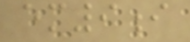em9i
